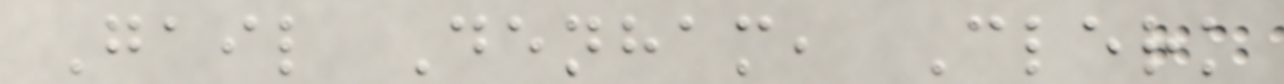Gail Denham, Clerk
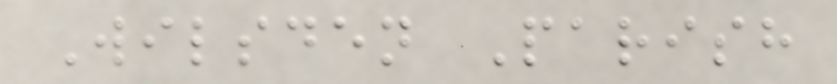Wilsden Parish
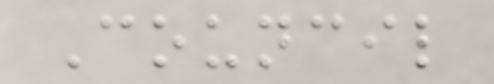Council
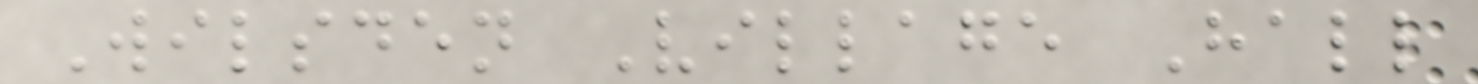Wilsden Village Hall
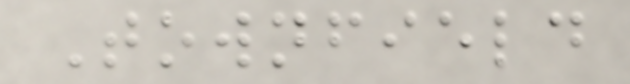Townfield
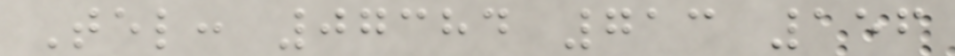Tel: 07384 713 156
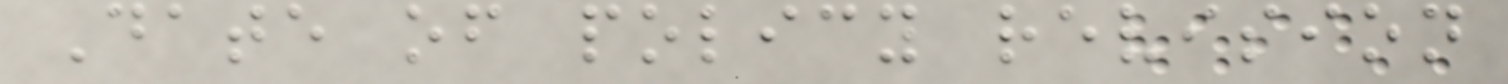Date of policy revision
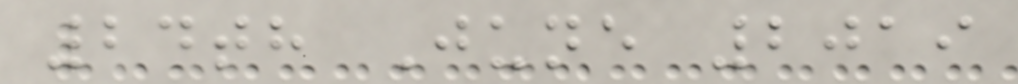24th June 2019
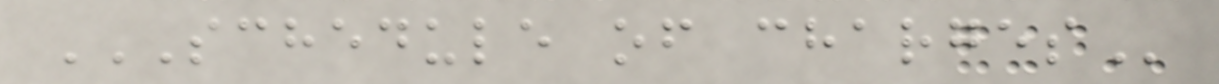SCHEDULE OF CHARGES
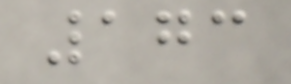173
